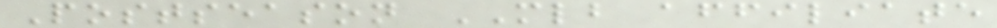Postseason MLB affiliate
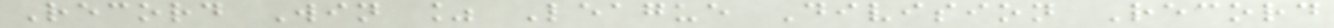Record Win % League Division Record
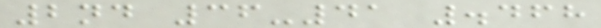2nd 36-41 .468
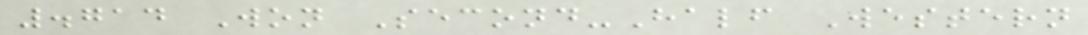.714 Won Second-Half Western
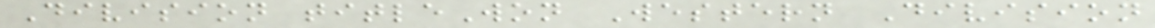Division titleWon Western Division
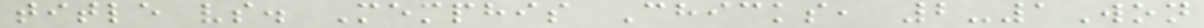title vs. Memphis Chicks, 2-1Won
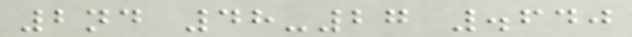2nd 48-27 .640
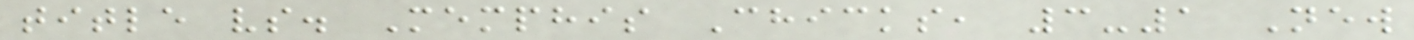title vs. Memphis Chicks, 3-1 New
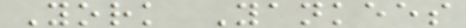York Yankees
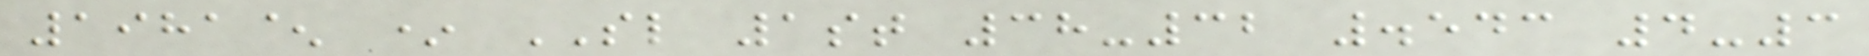1981^ * SL 1st 38-32 .543 4-3
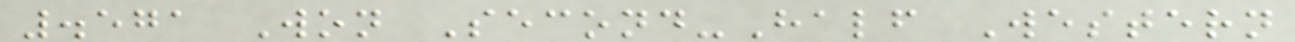.571 Won Second-Half Western
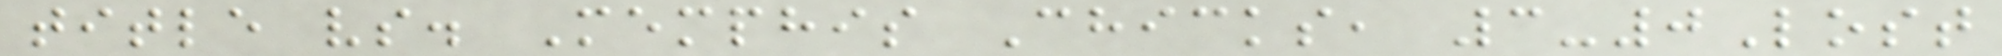title vs. Memphis Chicks, 3-0Lost
